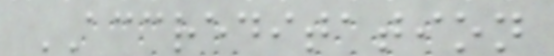ACCREDITATION
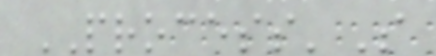PROCESS'S
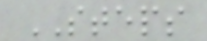STEPS
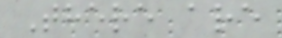There are
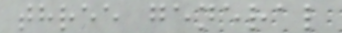three general
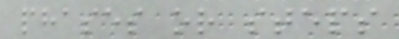phases or steps
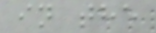in the
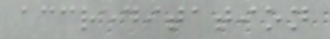accreditation
